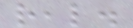real.
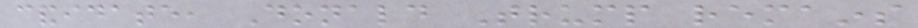candidate, Donald Trump remains
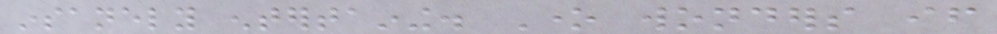insanely entertaining. One wonders if
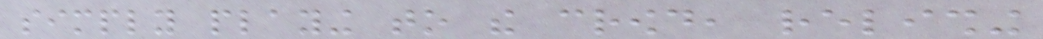simply playing to the crowd, relishing
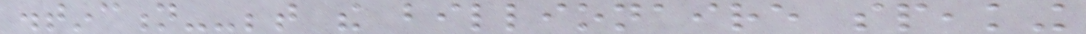distinction--between the billionaire speaking
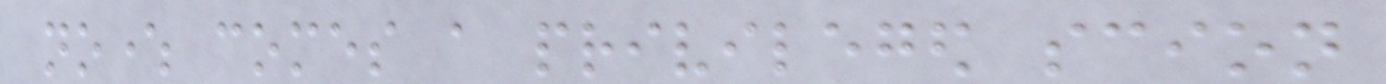nowhere comes a privileged scion
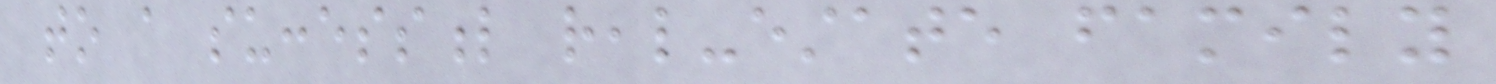to a successful real-estate family
